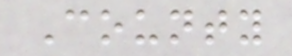County
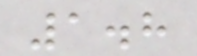1.8
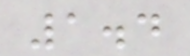1.4
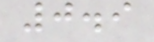0.9
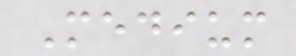Medium
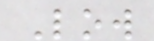Low
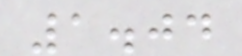1.04
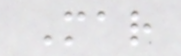Mar
